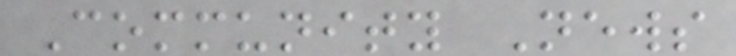Community News
